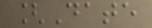[Date
